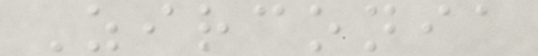Zirconia
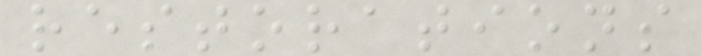restorations
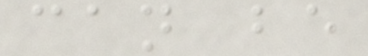can be
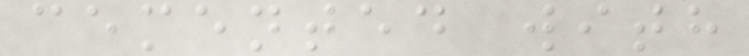cemented with
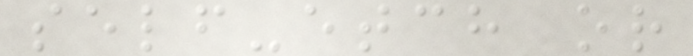self-etch or
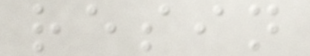resin
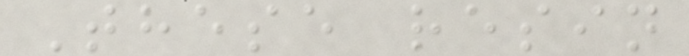These resin
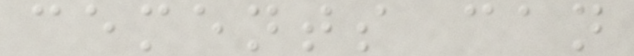cements can
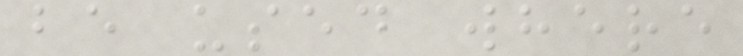be used where
